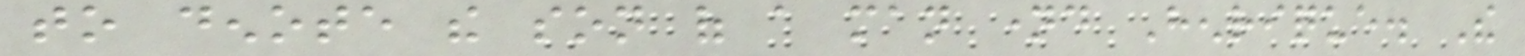to denote the son of a man named Henrique. The
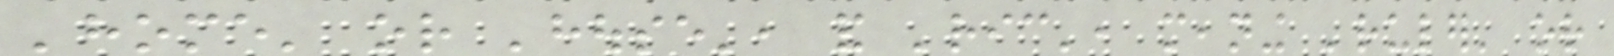'home' or 'house', and 'ric', meaning 'ruler' or
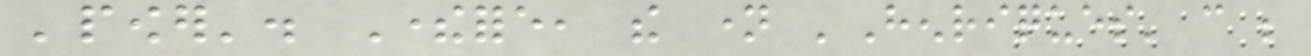'power'. Therefore, the name 'Henriques' can be
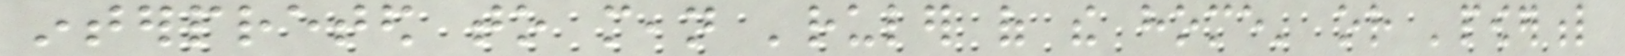interpreted to mean 'ruler of the home' or 'powerful
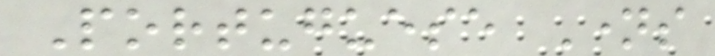Portuguese Names
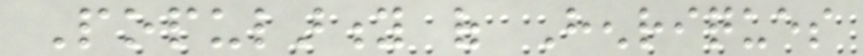Popularity of Henriques
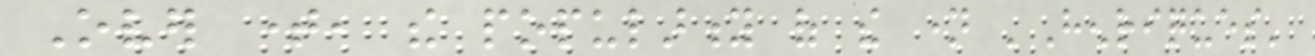Over time, the popularity of the name 'Henriques'
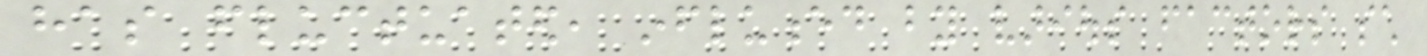has fluctuated, influenced by various factors such
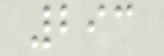293
